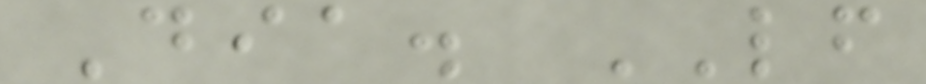Dia. LF
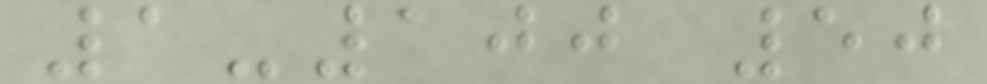1-100 50
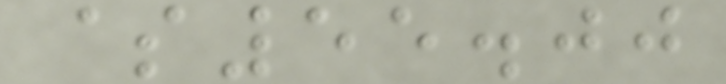$55.00
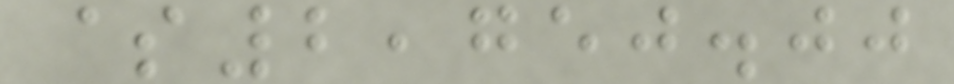$2,750.00
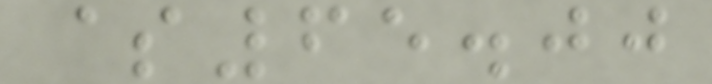$65.00
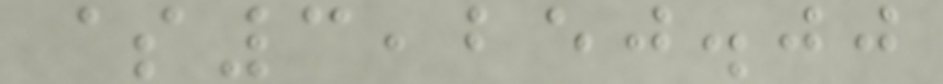$3,250.00
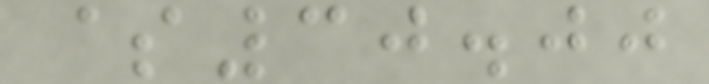$30.00
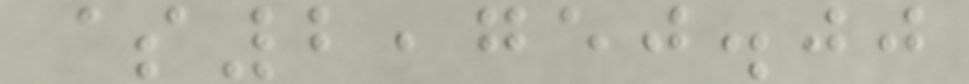$2,750.00
